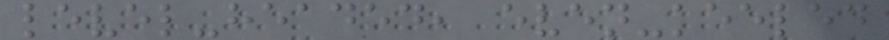level-headed, even-keeled
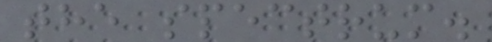the spectrum.
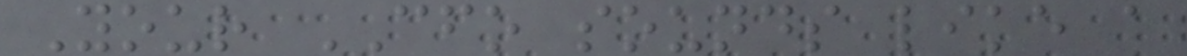Your CFO sounds like a
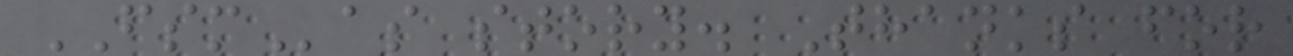FSMas story. Thanks for
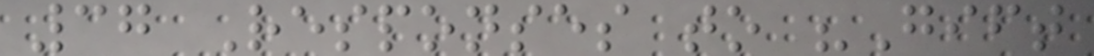37 Responses to "Gift
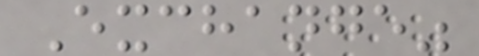Exchange"
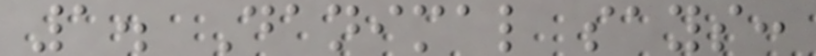1. Danimal says:
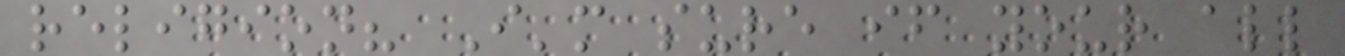religion? I'm sure if your all
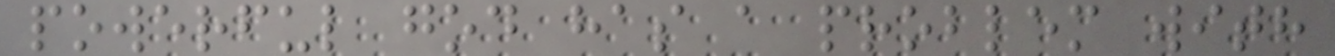powerful god has a problem with
